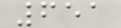651
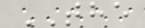THE
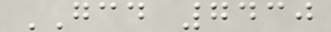GCD 7430
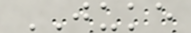JUKE
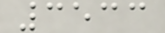3533
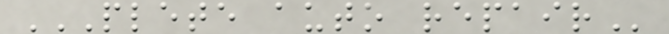PLETE AUTO REPAIR
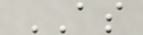AS
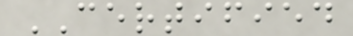CERTIFIED
